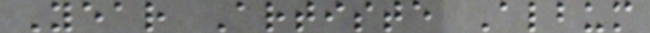Year Artiste Album
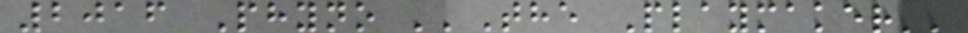2016 Phyno ''The Playmaker''
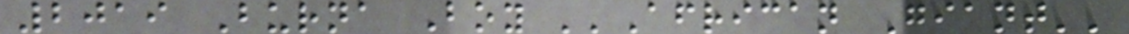2019 Burna Boy ''African Giant''
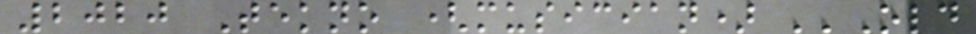2020 Tekno (musician) ''Old
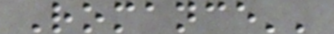Romance''
